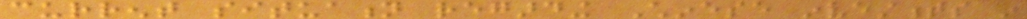current situation regarding Chinese investments in
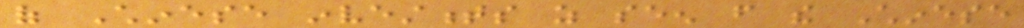of Chinese investments as seen from the Chinese
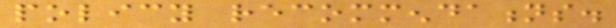policy recommendations.
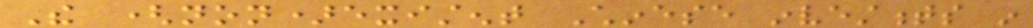The (non)existent Chinese investments in
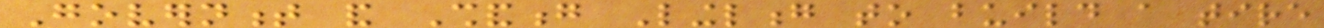Government and Shandong Linglong to build a tire
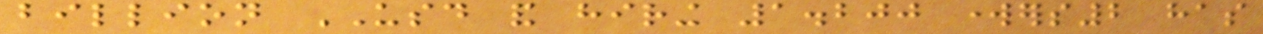billion USD and hiring 1.200 workers2 has
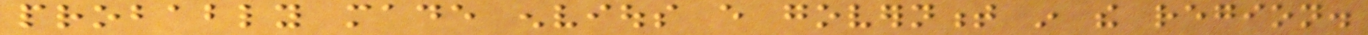probably made envious every government in the region.
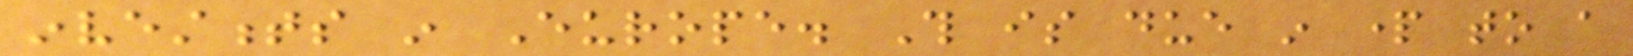investments in Europe. This is due in part to a
